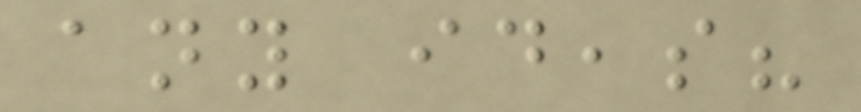any ideas?
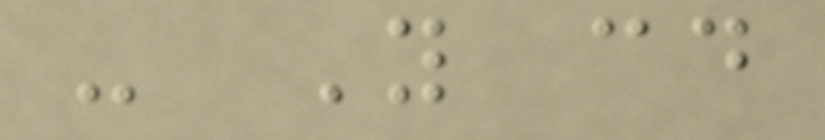- You could
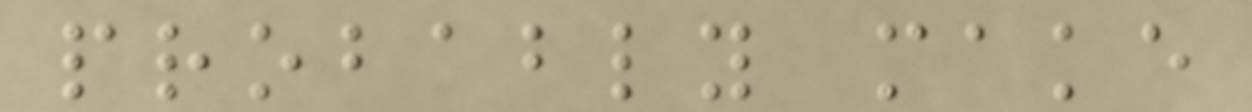probably make
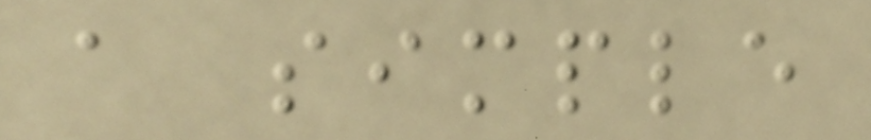a simple
